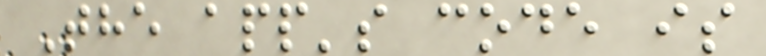The app's code is
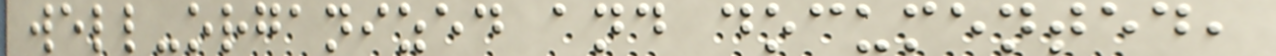well-organized and documented,
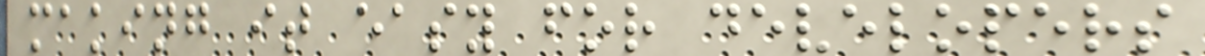making it easy for developers
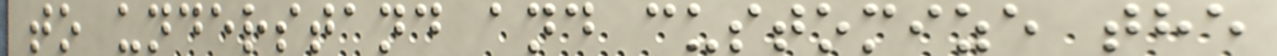to understand and customize the
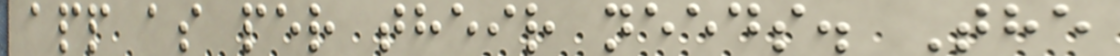app as per their needs. The
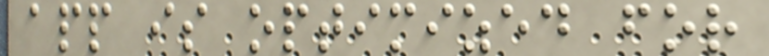app is optimized for
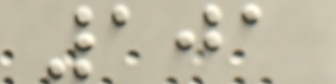101
